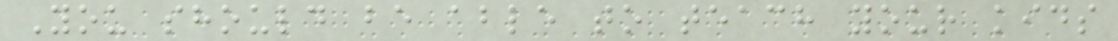You should be able to teach your kids
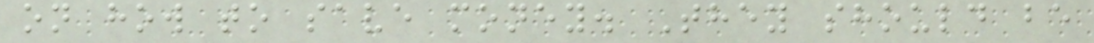on how to save money. They should be
